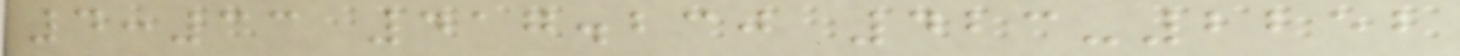4:33 417.230 423-2252
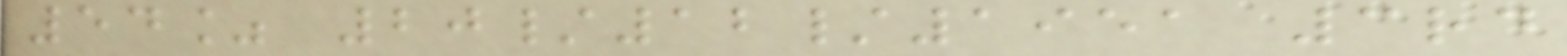54% 20/12/1951 3rd
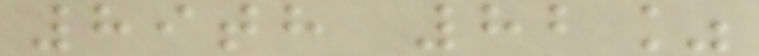89th 82%
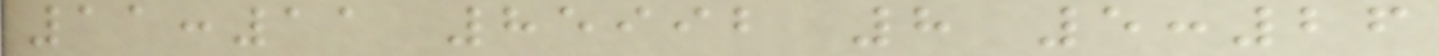11:11 85992 8 5:26
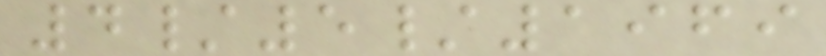4/5/1969
